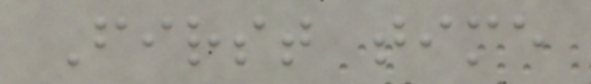First time
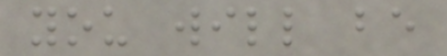you will be
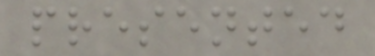presented
